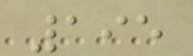195
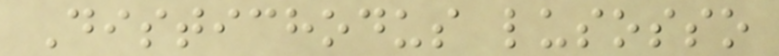Distichodus lusosso
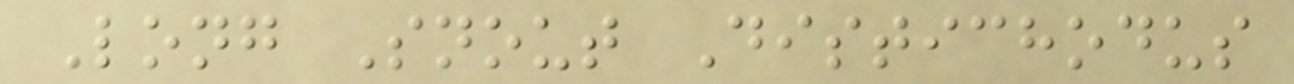Long Snout Distichodus
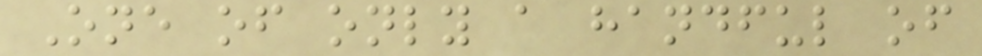One of only a handful of
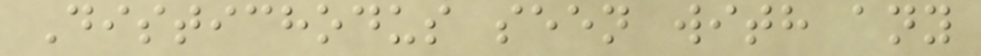Distichodus seen with any
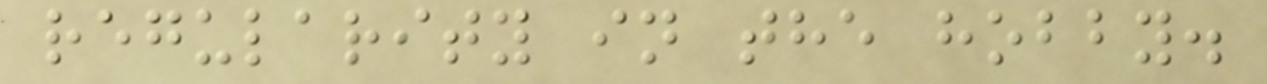regularity in the hobby.
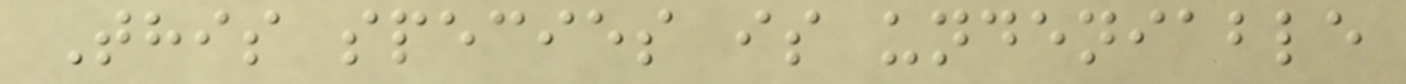This species is undeniable
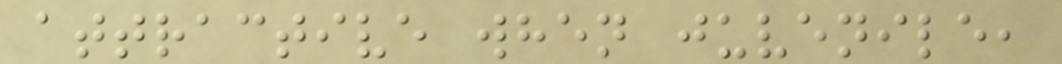attractive when juvenile,
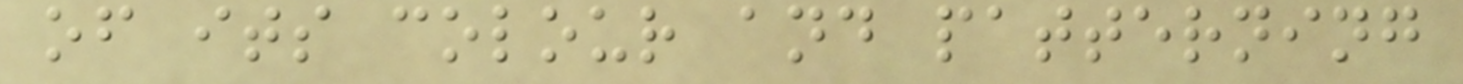of its colour and patterning
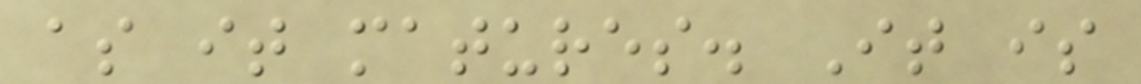as it matures. It is
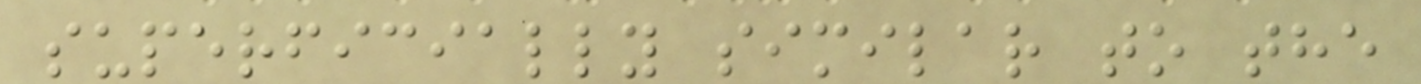superficially similar to the
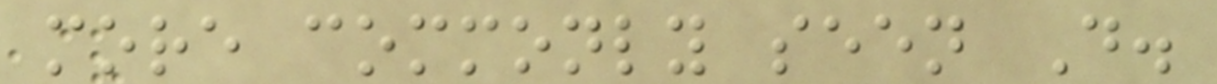more commonly seen D.
